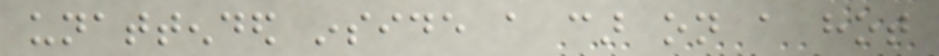unattended inside a car on a hot
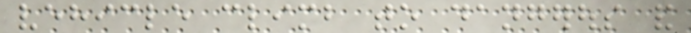vehicle climb to dangerous and
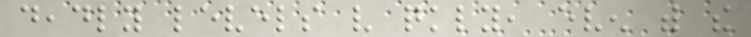deadly levels very quickly, even with the
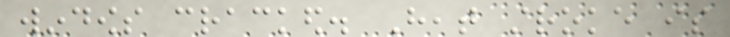windows cracked. Heat stroke is
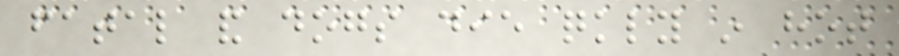fatal and dogs die quickly in hot
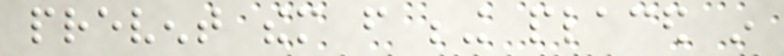prevent them from being placed in
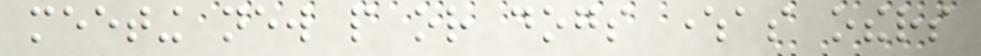meeting new people or dogs whereas others
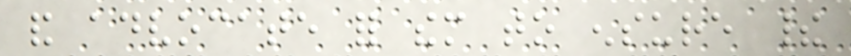and advocate for them to ensure their
